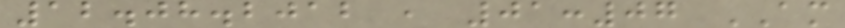12.08.2012 , 01:07 AM
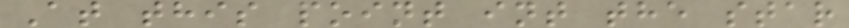At this point int the star
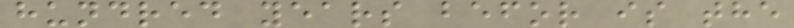hundred years befor is the
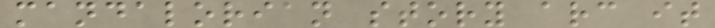mandalorian story arc it
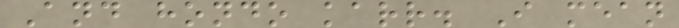And hondo karr. I mean
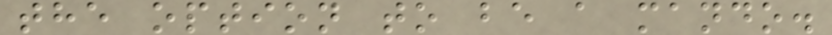the option to be a mando.
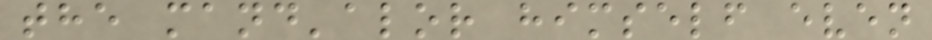the mand'alor himself even
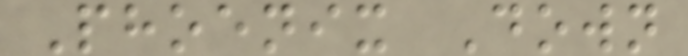Phoenix Down
